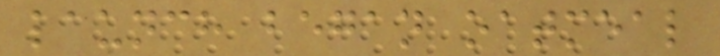launch began oatmeal
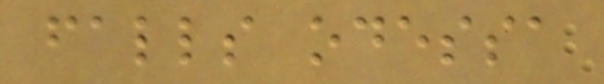falls odessa
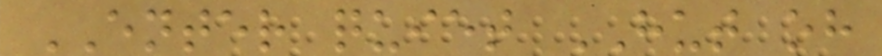ENTER quiet HUT oh
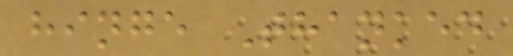hinge Thanked
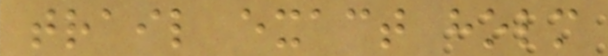trail exact holm
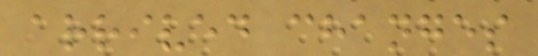arrived changes
